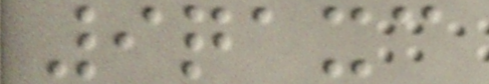9qaxc
